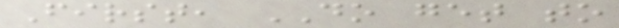First, DO get to
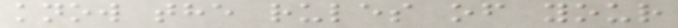know the rules of your
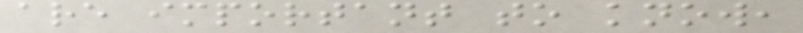are important to know,
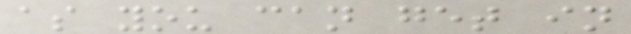as you can get in
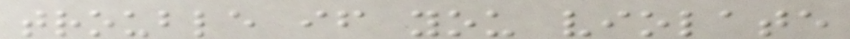trouble if you violate
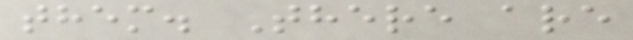them. There are
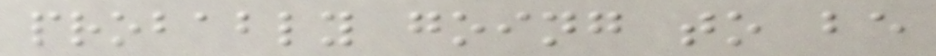probably going to be
